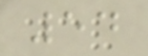54
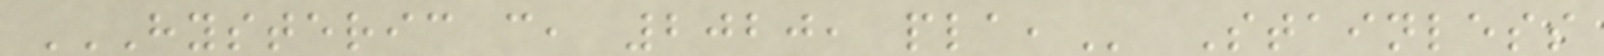HYSTERIC C, 2020, PLA, Stainless
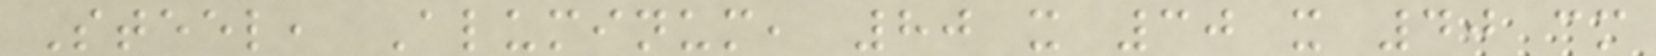Steel, Aluminum, 80 x 30 x 40 cm
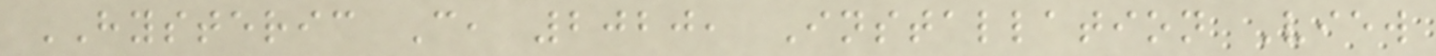HYSTERIC C, 2020, Installation View
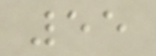55
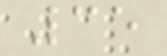35
